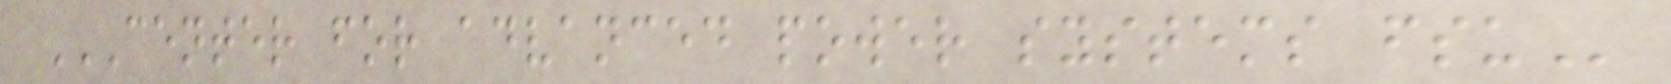CENTER FOR ADVANCED POWER SYSTEMS FSU
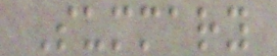Summary
